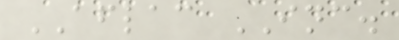AFLAC INC.
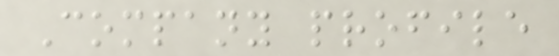Company profile
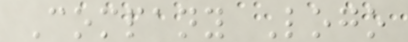Company Logo
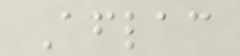Aflac
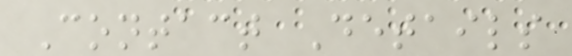Contact Details
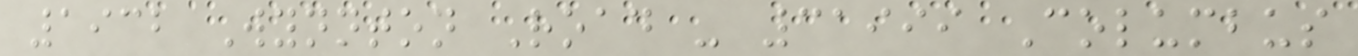1932 Wynnton Road - 31999 Columbus
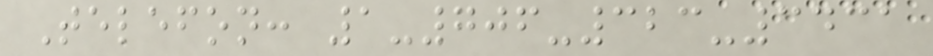Telefon: 1-706-323-3431
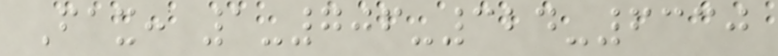Fax: 1-706-324-6330
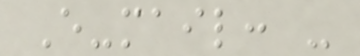E-mail: -
